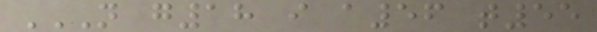N G18 I A56 T55
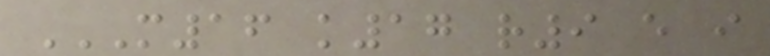M16 K17 R9 E I
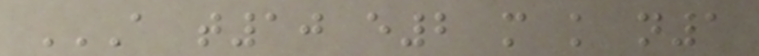A T10 E2 M K N1
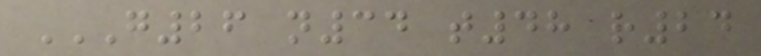G26 N34 T48 R24
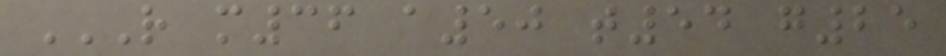R M36 A50 T54 G25
